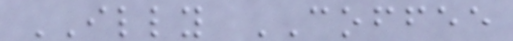ILLY COFFEE
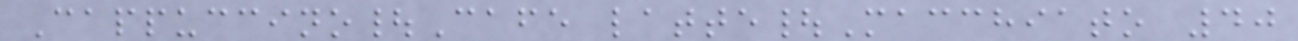Cappuccino|Cafe latte|Macchiato 40
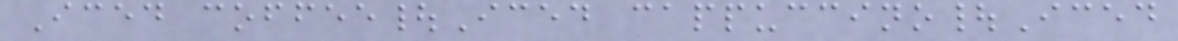Iced coffee|Iced cappuccino|Iced
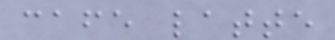cafe latte
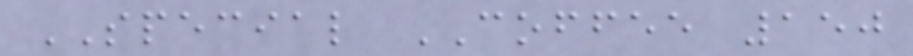SPECIAL COFFEE 150
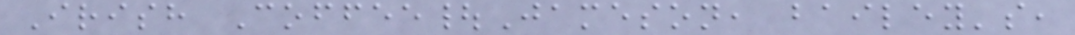Irish Coffee|Jameson, bailey's,
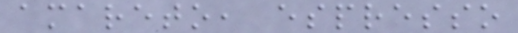amareto, espresso
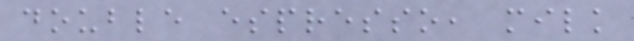double espresso, milk
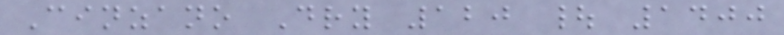Cinzano Dry 120 | 1400
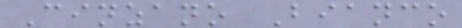Cinzano Bianco
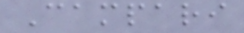Campari
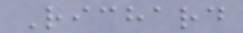Richard
